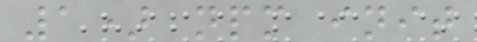1) npm init
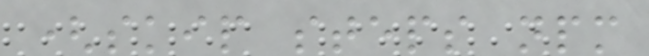(skip steps npm
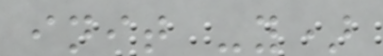init -y)
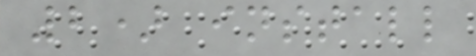2) install
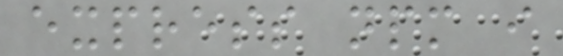express npm i
